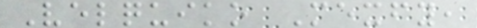Velquiko Mexfy,
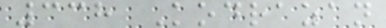338 Kodrazan
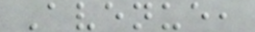Avenue,
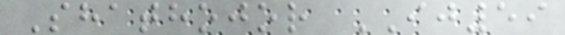Shathojor IJ59
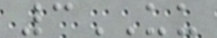3UU
